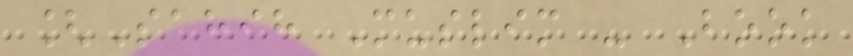[Sahih Muslim - Book
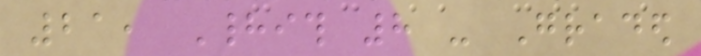21, Hadith 8 - Graded
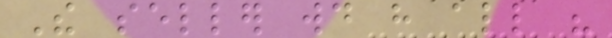The seller would have all his
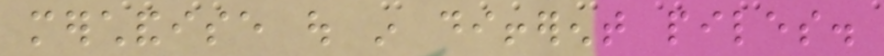merchandise out in different piles.
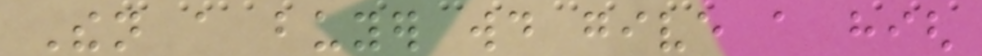Then a buyer would give a high
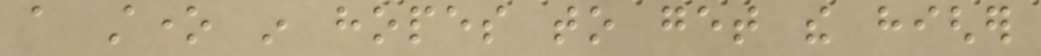a stone in hopes to get the higher
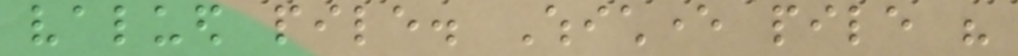valued pile. Whichever pile his
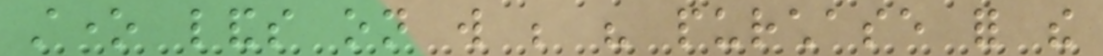stone lands on will be his purchase for the
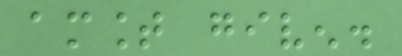amount given.
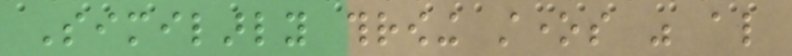Similarly throwing stones was also
